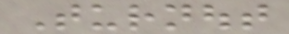Turnout
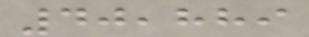40,889
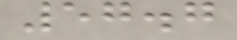57.7
